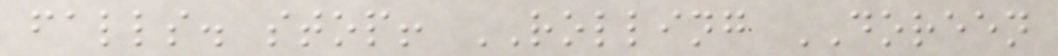falls. stop! ROLLING DOREEN
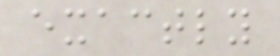exactly
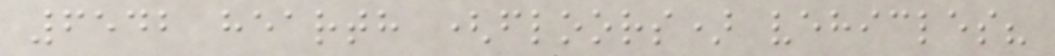6542 hearth (floors) vehicles?
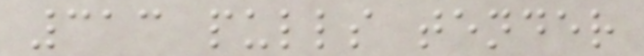313 pulls tender
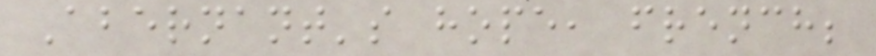Abernant's hope, french;
